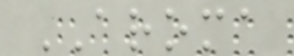AROMA
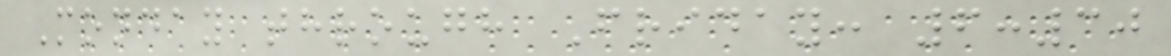Monday through Friday: 6:30
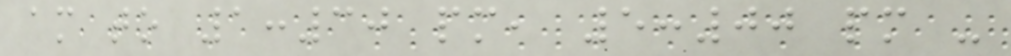am to 1:30 pm, 5:00 pm -
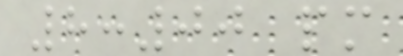8:00 pm
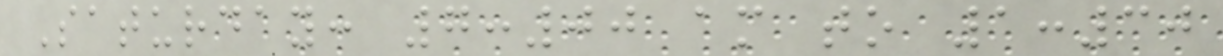Saturday: 7:00 am to 1:30
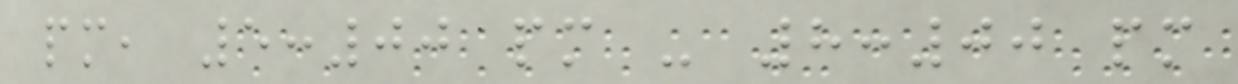pm, 5:00 pm - 8:00 pm
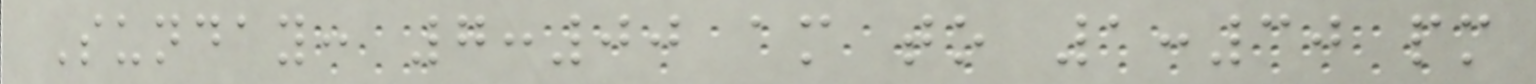Sunday: 7:00 am to 1:30 pm
